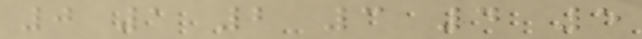0 1 2 3 4 5
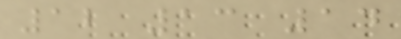12 13 14
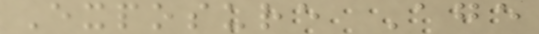Exposure Age
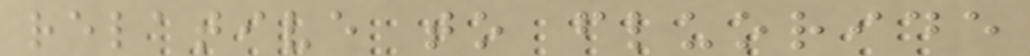relative to fluoride
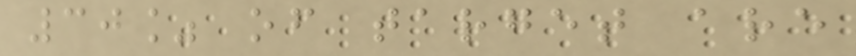30% of target are
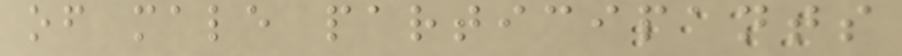of male participants
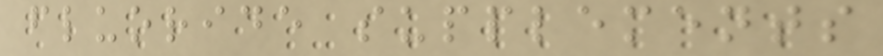fluoride supplements
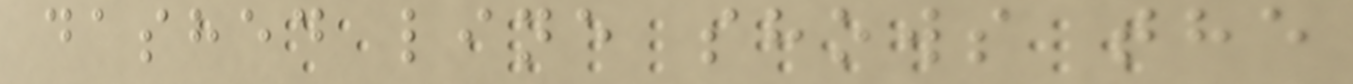dashed line shows the
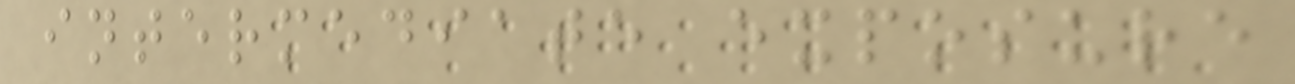intermediate exposure
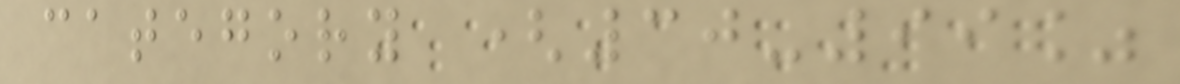category (30-99%
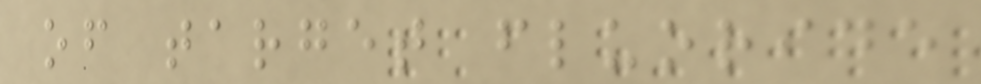of target fluoride
